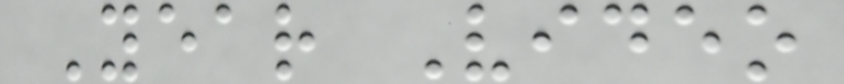Year Video
